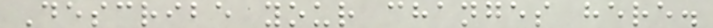Describe your changes here.
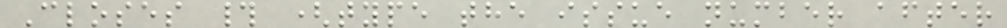Closes # (type the issue number after
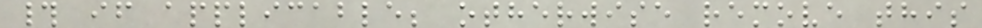# if applicable; otherwise remove this
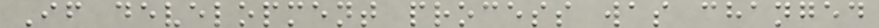If development process was changed
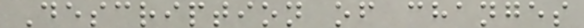Description of changes
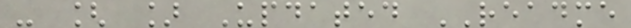- [ ] Updated README
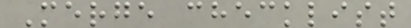Merge checklist
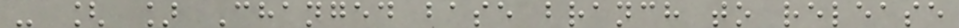- [ ] Changed base branch to release
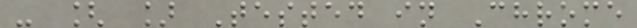- [ ] Tested in Chrome
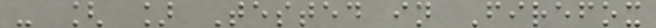- [ ] Tested in Firefox
